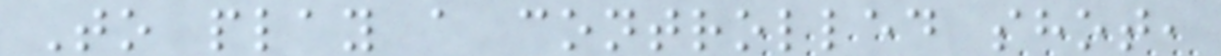To play a controlled shot,
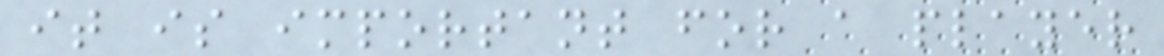it is important for a player
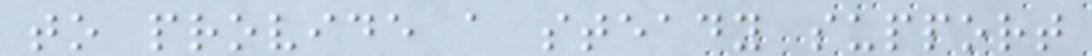to provide a steady support
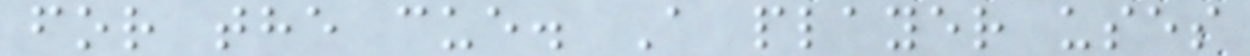for the cue. A player uses
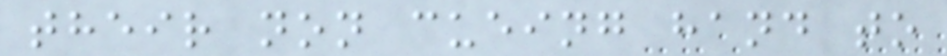their non cueing hand to
